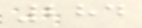284
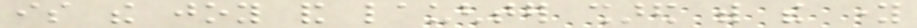is the joy and laughter shared with the young
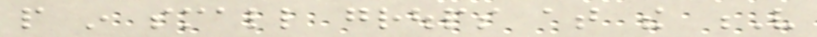people in small groups at the V
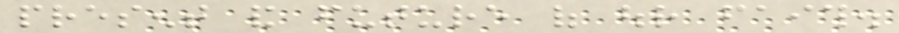present and future of our faith.
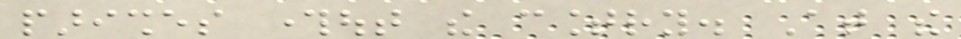parishes throughout the country. At the
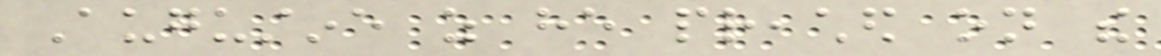Augustine as he preached on the
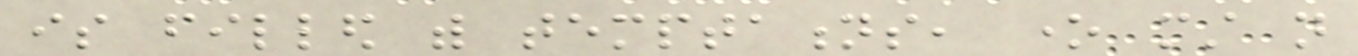is filled with temptations, one must not
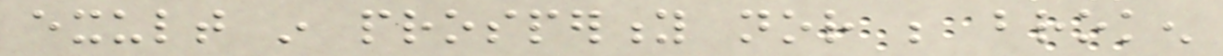exult in prosperity nor be broken
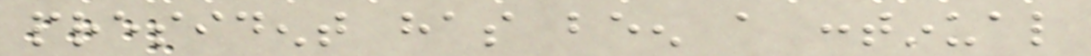president has been a continual
